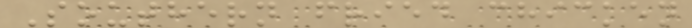Southern fried chicken
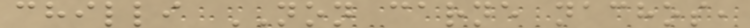chilli NON carne nachos,
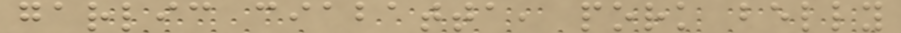garlic ciabatta, pork belly
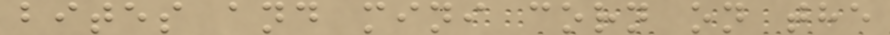bites and mini corn on the
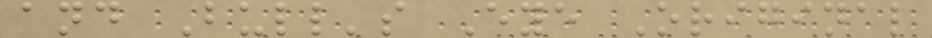and Bull's Eye Original
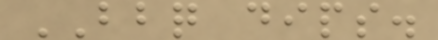BBQ dips.
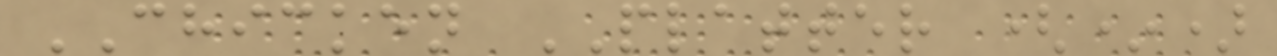CHICKEN PLATTER (*)
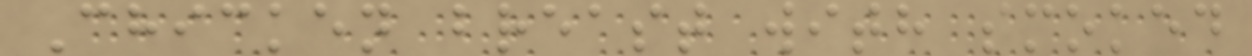Chicken breast with smoked
